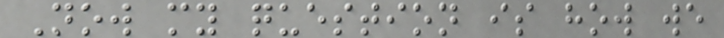Now my question is how we
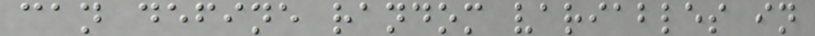can define random variables in
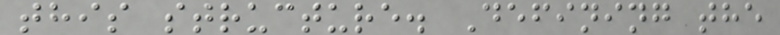this structure. Defining the
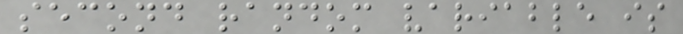second random variable is
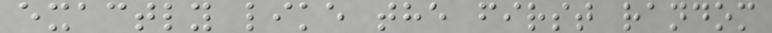exactly like the first random
